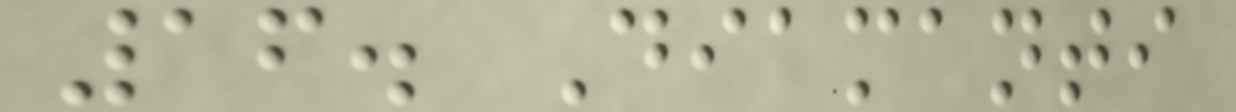16. Diamanti
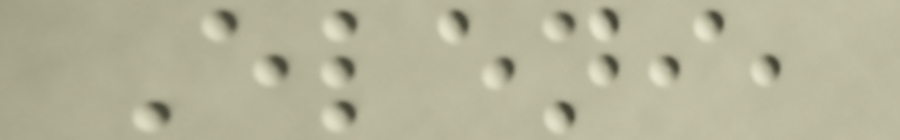Eleni,
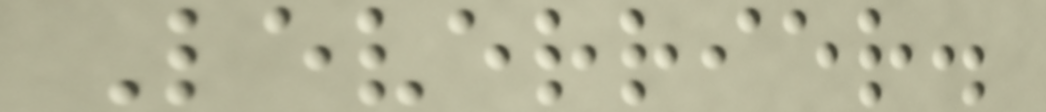Leverrier.
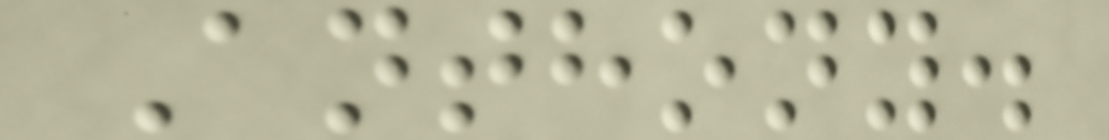Anthony.
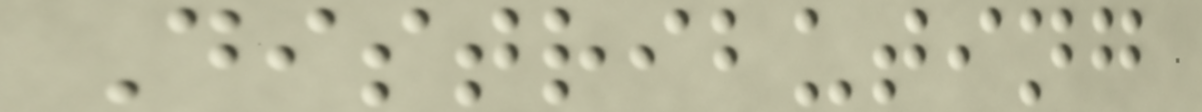Distributing
